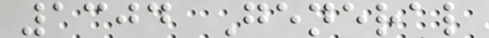1304 General
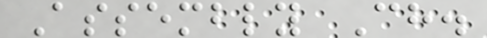Assembly Ch.
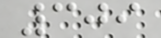309
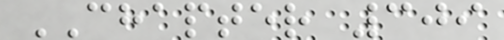CHAPTER 309
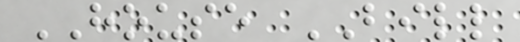HOUSE BILL
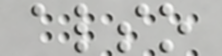also
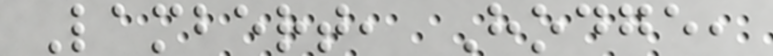Lambert, Hodge,
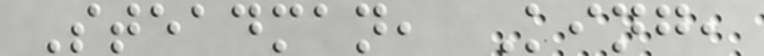Steadman, King,
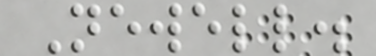Newell.
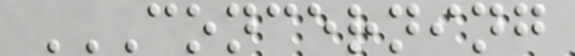CONCERNING
